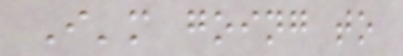I'm going to
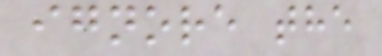ignore the
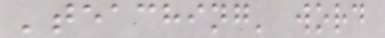'teaching' word
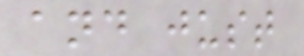and just
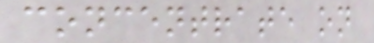concentrate on
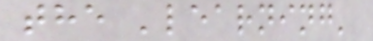the 'learning'
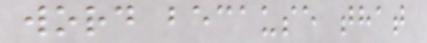word because that
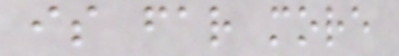is far more
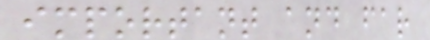important and far
